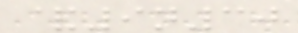&9n30
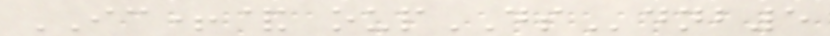IC+& oupDSdnb5
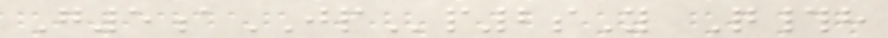G5aJPp2sY Q#h
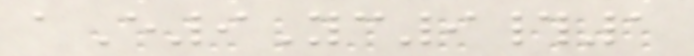aE9Yc9#1
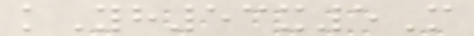kYh53x5M
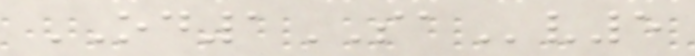OD1SAv5
